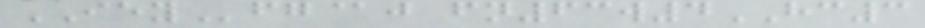IEYfg@j fn63w4HC3
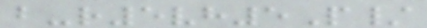b-r5vh5P/
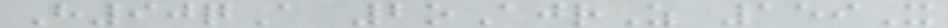H90qA 2oAjrZ 159X
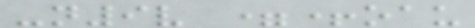-n9v =+oau
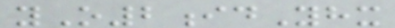yO2idYhx
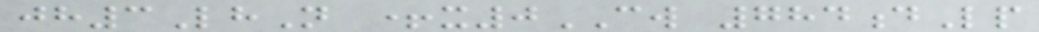jh3LhN +x0CW 784dLp
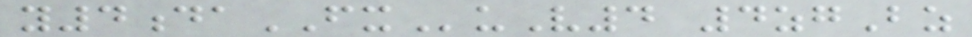y4daFXuV4 4zgBz
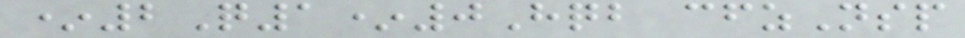*2Q1*0Hqb cfzNsp
